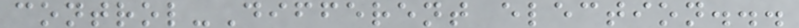control-Different election...
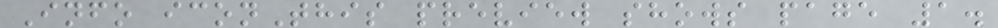Info iconThis preview shows page 1.
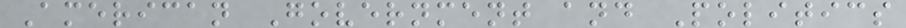American Government and Politics
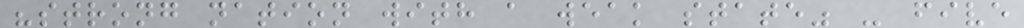"strong nation with a weak state" - five
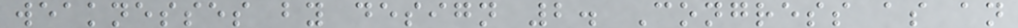weaknesses by design 2. Congress as an
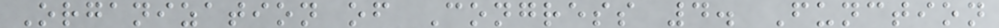Organization of Congress 4. Function
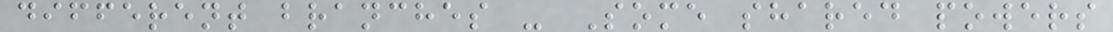different branches - Some shared powers
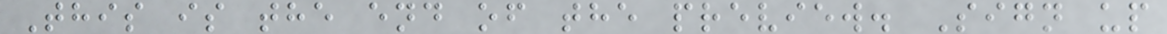This is the end of the preview. Sign up
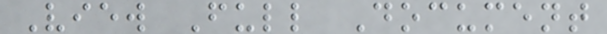View Full Document
